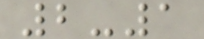2-1
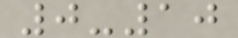0-10
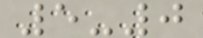5-0
